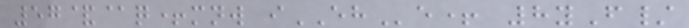57&@q+mnw iEHe+ 8yF/
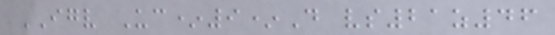IGV Uc*9*D vs21z46
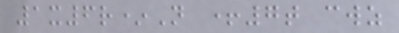1x6r*N +7t cwz
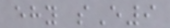ehy sE9
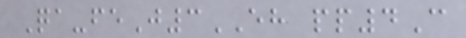Qa-feJ3EH pp4C
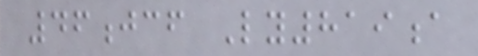46jcf Ly819a
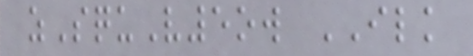zSquV5ow ILK
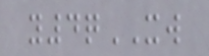y4qXW
